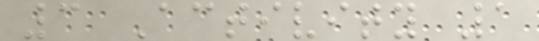3 Activity 1
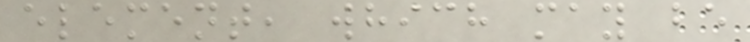element, which may be
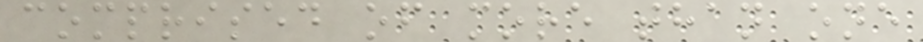comprised of more than one
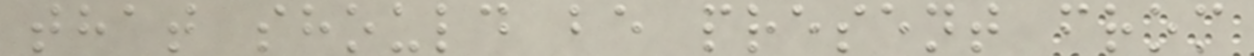that should be present from
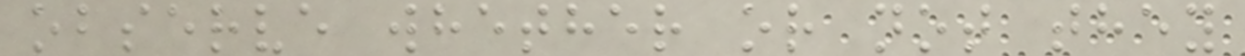observe whether or not they
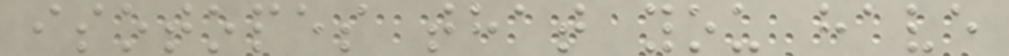isotopes that you have
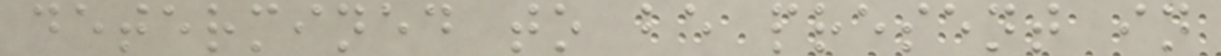determined to be present in
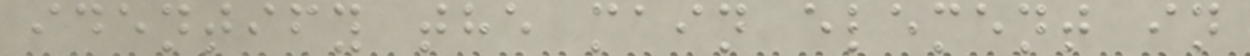identify the main element in
